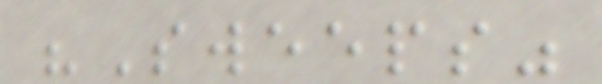"Sweeps"
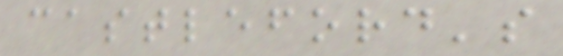castleford's
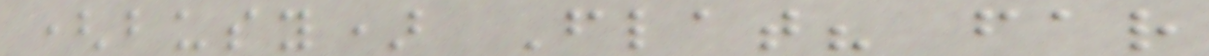(busy) Flat? far
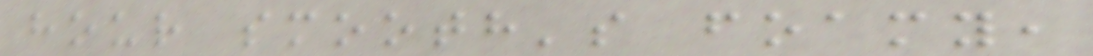hour smooth's foamy,
